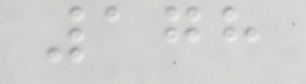178
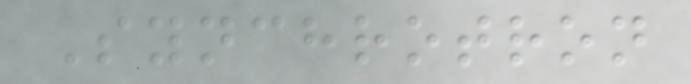Synchrotron
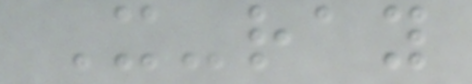X-ray
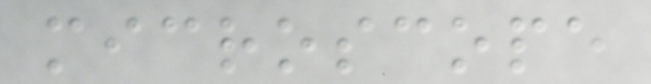microscope
